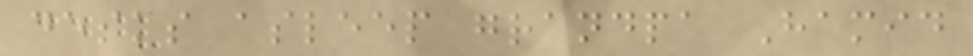desks asleep grandpa Hamid
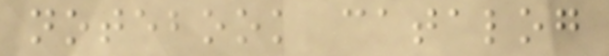notebook catalog
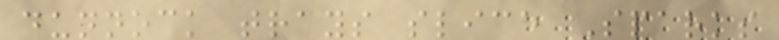dunnock trays slice Sparks
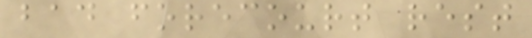bad forecourt rest
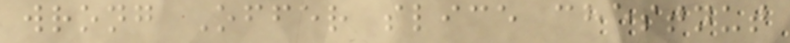wrong Offer slice chestnut
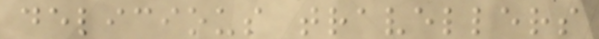delicious travellers
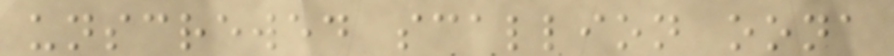unscrewed scallion oona
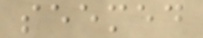seemed
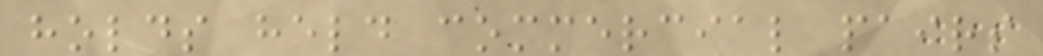holds held commercial pairs
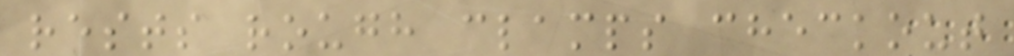rests rough clamps checkout
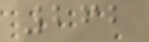262
